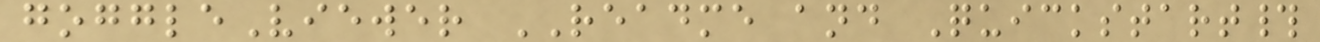goggleViewer README and Quickstart#
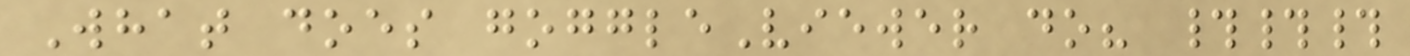What does goggleViewer do? ###
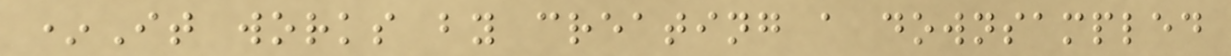*It works by creating a downsampled
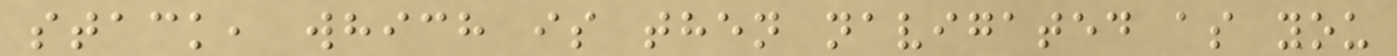stack, which is then navigated as you
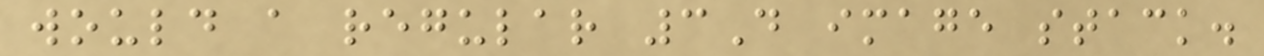would a regular 3D image stack.
